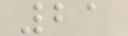21
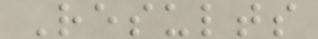Results
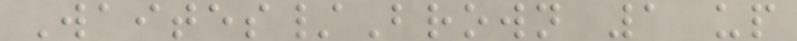Waites/Brown 1 up
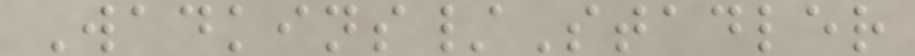Wadkins/Stadler
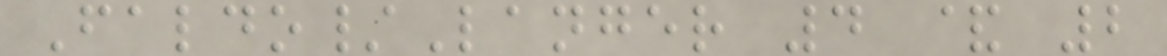Faldo/Langer 4 & 2
